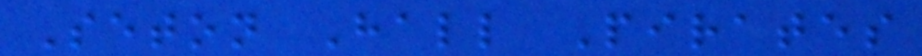Seton Hall Pirates
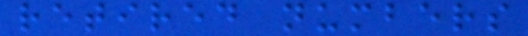retired numbers
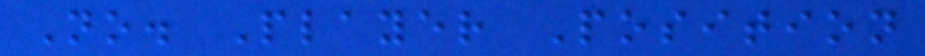No. Player Position
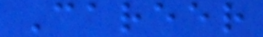Career
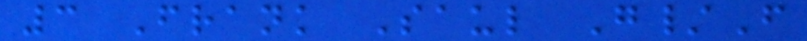3 Frank Saul G/F
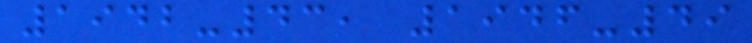1942-43, 1946-49
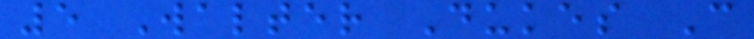5 Walter Dukes C
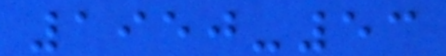1950-53
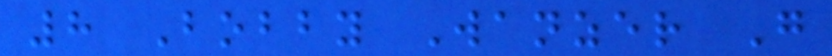8 Bobby Wanzer G
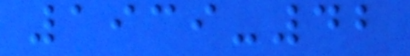1939-42
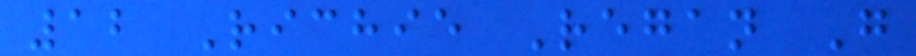12 Richie Regan G
